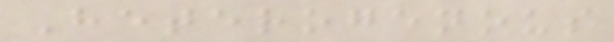Heterogenous
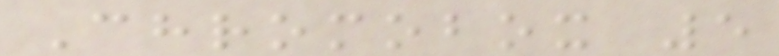Chromobox 5
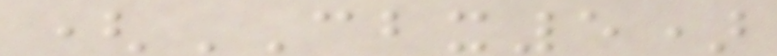(CBX5)
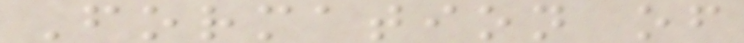Formation of
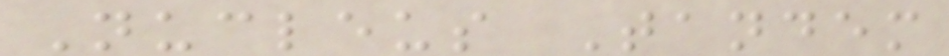Nucleus Tandem
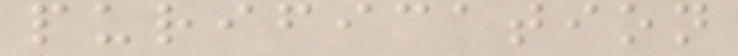purification
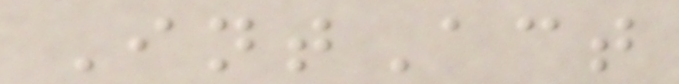IntAct
